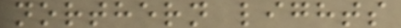northern lights
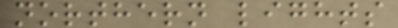northern lights
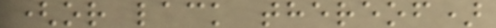(or lack thereof)
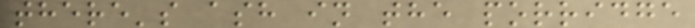there's ash in the porridge
